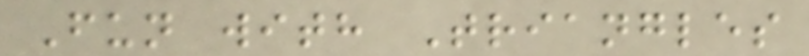Fun with Triangles
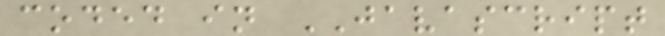coded in JAVASCRIPT
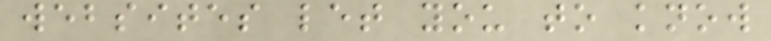websites let you to know
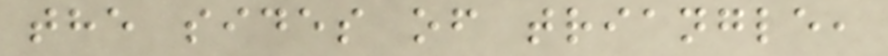the sides of triangle,
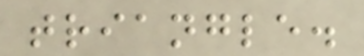triangle.
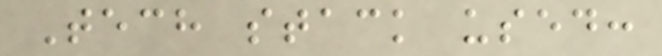Tech stack used:
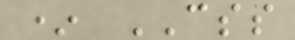* CSS
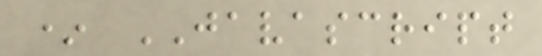* JAVASCRIPT
